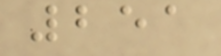251
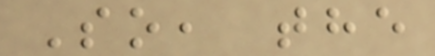So, the
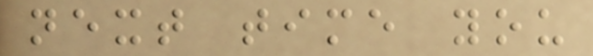next time you
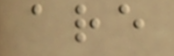are
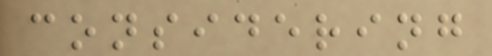considering
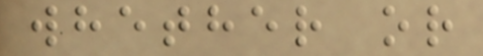whether or
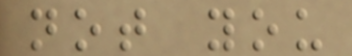not you
